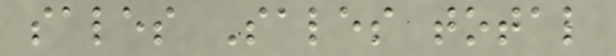sales Sales total
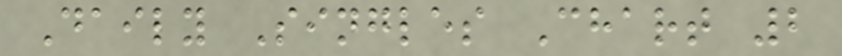Daily Singles Chart 2
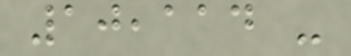10,114 -
